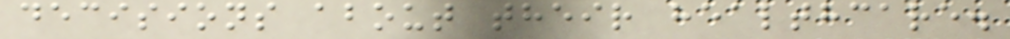decisions about their healthcare.
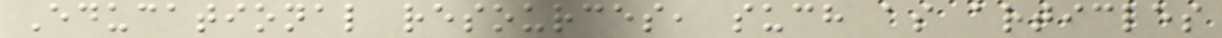Educational resources, such as articles
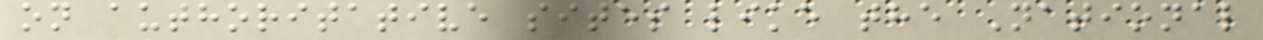on authoritative sites like the National
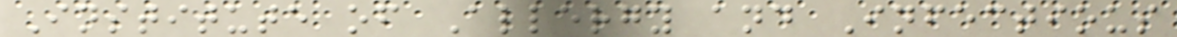Institute of Allergy and Infectious
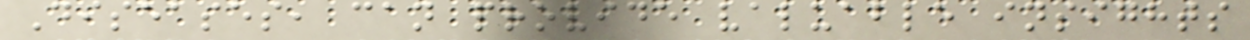Diseases, can provide valuable insights
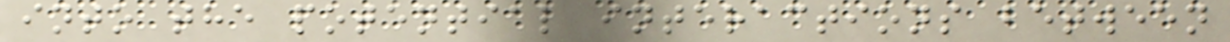into the potential interactions between
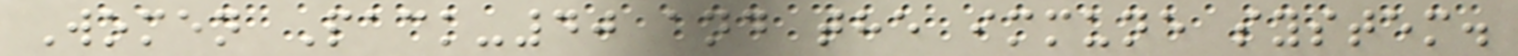Women Pack-40 and the immune system.
